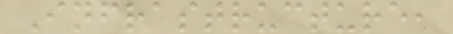Infrastructure,
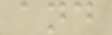and
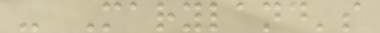- Maryland's
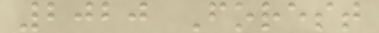2020 Forest
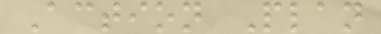Action Plan
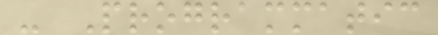- Programmatic
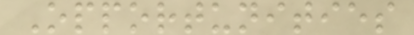Opportunities
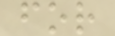for
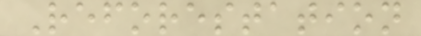Reforestation
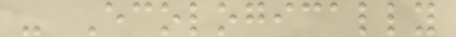- Ecologically
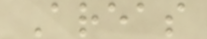Areas
